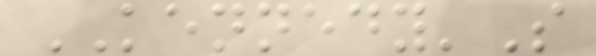KENNEDY'S
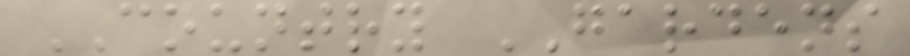COUNTRY GARDENS
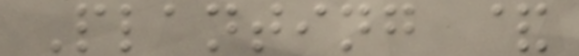Planting &
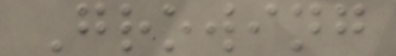Growing
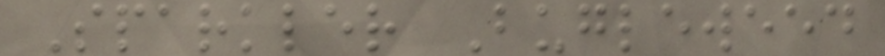Sparkler Bugleweed
